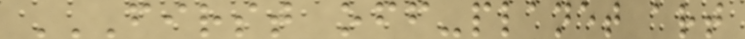FIRST OFF-PLANET ART
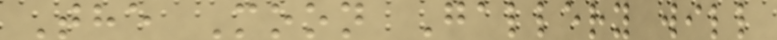The Moon Gallery will
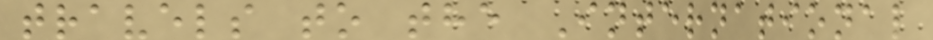travels to the International
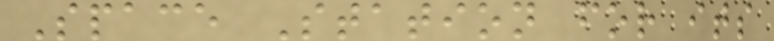Space Station for its
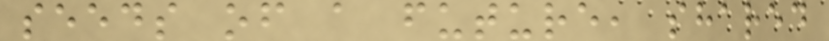seeds of a future, shared
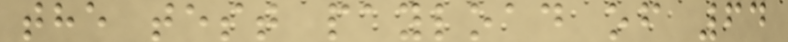the test payload of 64
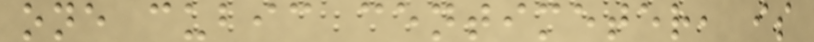one cubic centimeter, is
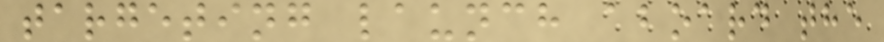targeting launch aboard the
